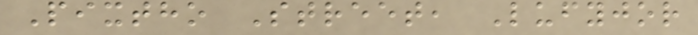Pixtho Street, Lufyjor
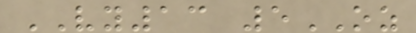VY13 5OZ
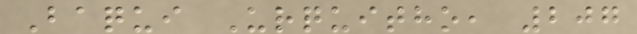Baqui Urquitho, 207
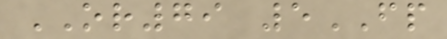OR79 5FP
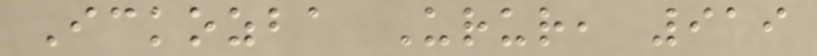Ickozba Urur, 919
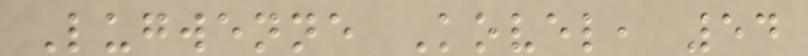Lugwenne Kovel, 54
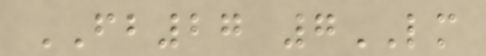FB27 7LM
